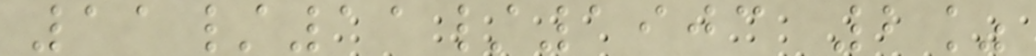11/11/1903 2%
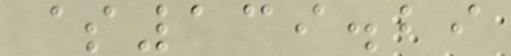$139.29
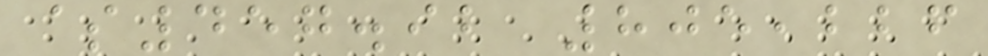$457.92 805,226
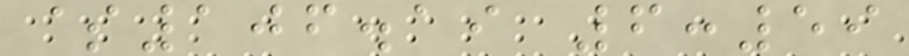$106.19 6:59
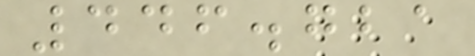446.721
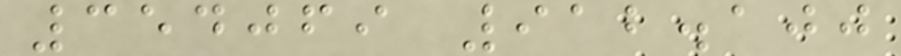354069 912.100
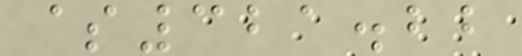$321.22
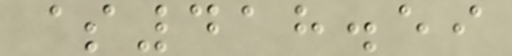$418.59
